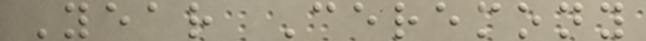Year Ceremony
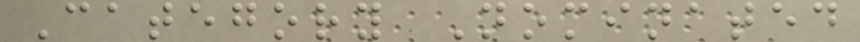Category Nominated
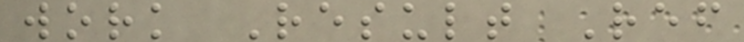work Result Ref
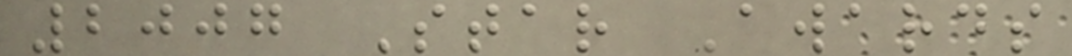2007 Star Awards
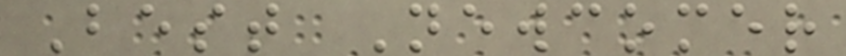Best Newcomer
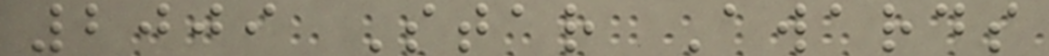2009 Star Awards
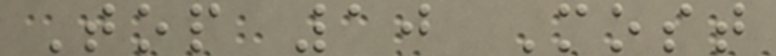Top 10 Most
